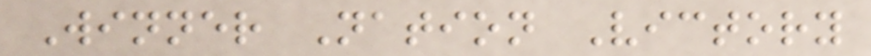Winner Nation Victory
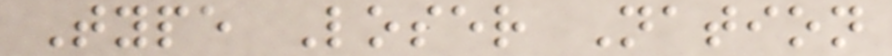Type Loser Nation
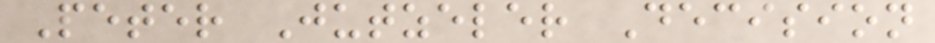Peter Jutzeler Decision
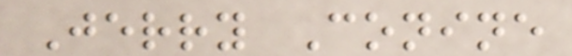Jerry Conine
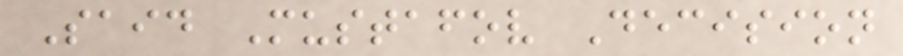Said Mustafov Decision
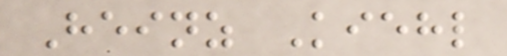Heinz Kiehl
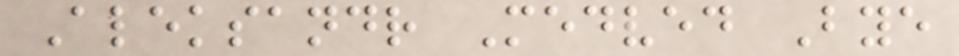Aleksandr Medved Bye
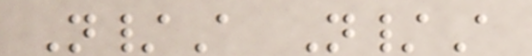N/A N/A
